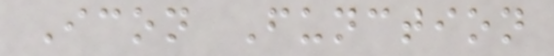Icon Function
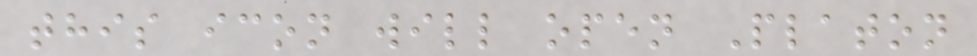this icon will open Platon
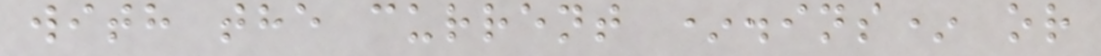with the current *.ins* or
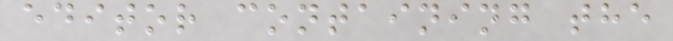editor containing the
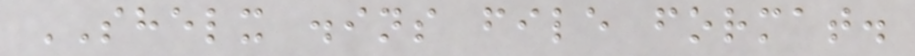SHELX .ins file format.
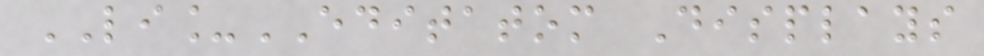LI_EDITATOM Displays
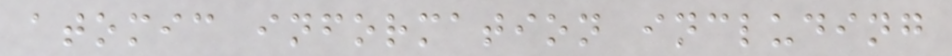atomic information including
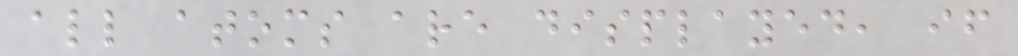all atoms are displayed, if
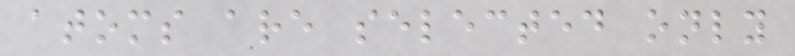atoms are selected only
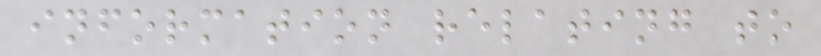information relating to
